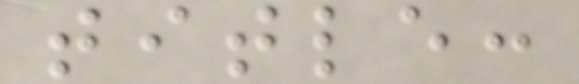title:
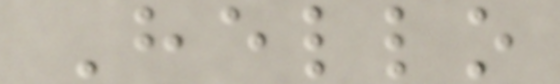Hello
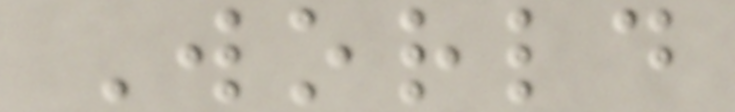World
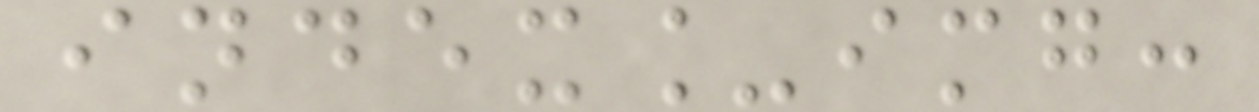index_img:
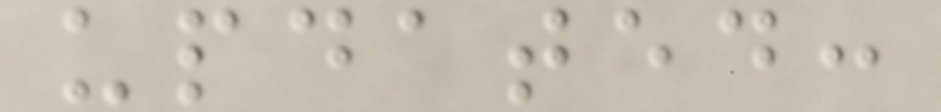updated:
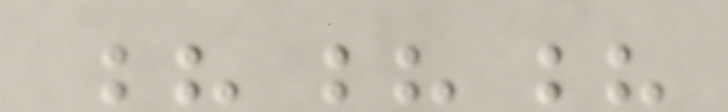???
